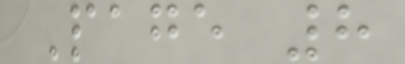Page 8
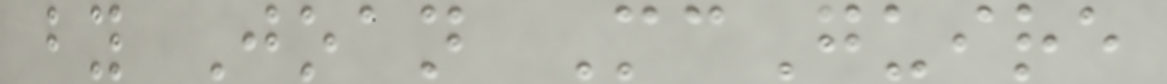by Joan McGuire
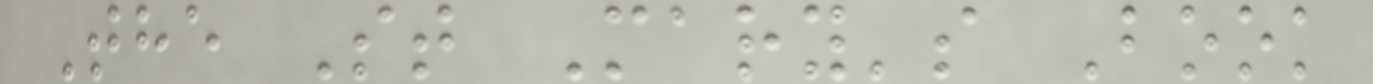The St Mary's Book
